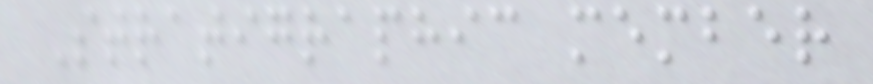Stratigraphic member
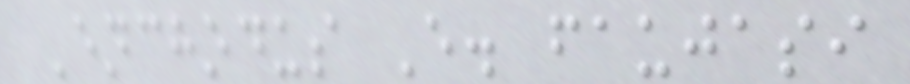Enchodus E. faujasi
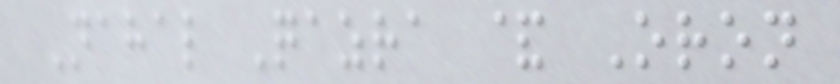Nahal Qazra & Oron
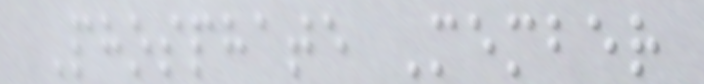Phosphate Member
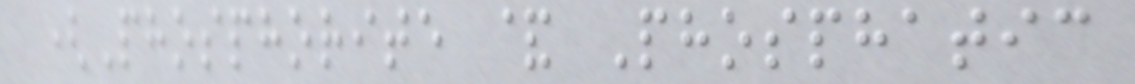(Phosphorite & Phosphatic
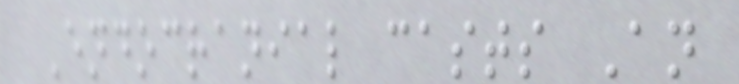Endocranial casts An
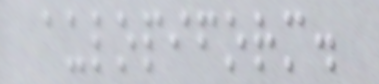aulopiform.
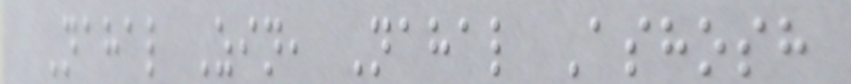Nahal Zin, Nahal Ashosh
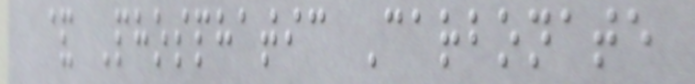& Phosphatic Carbonate
